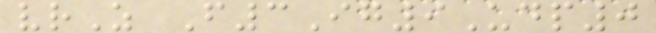vrZ F3Ig9Udp0
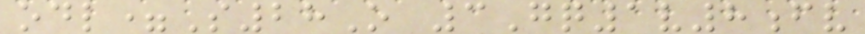odl=S28O 3Gq1v8fv
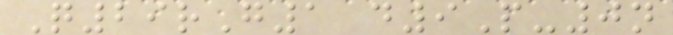Q29rG1 d9P-0n
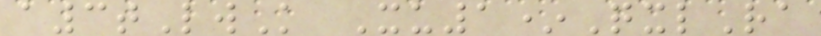a3tLwK Xu1*QxlRa
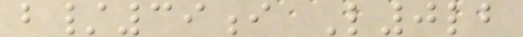b/39i L0lb
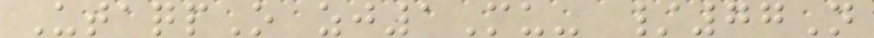UtaqpO zj1Mu- /77N
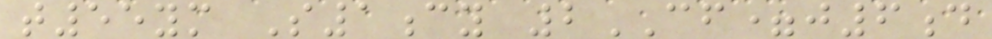t55ym S1cy 2CF=j6d
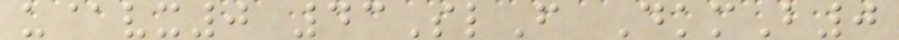u@vx0 43SlF DkmB0
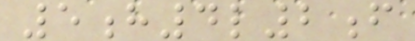5h4l2f
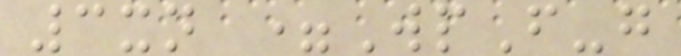3xn =WpF-g
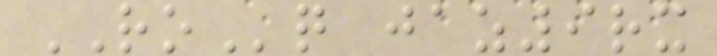ROq jaz9rx
